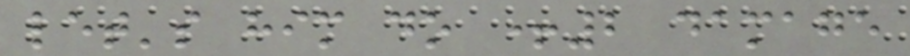let's him do +2 damage
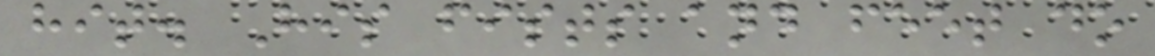hit. His fists and feet do
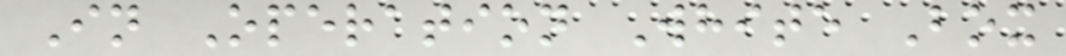In Operation White Box
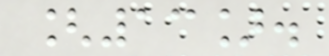[13].
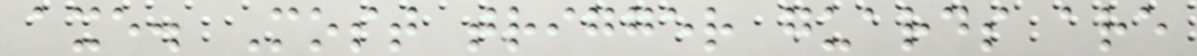axe. Most trigger guards are
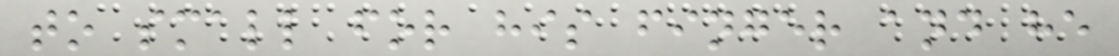to small for his finger and he
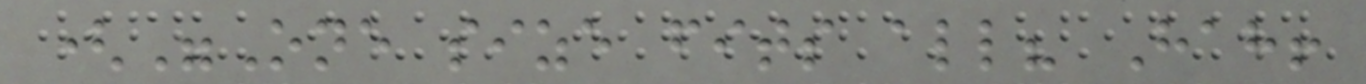("One size fits all? Hah!
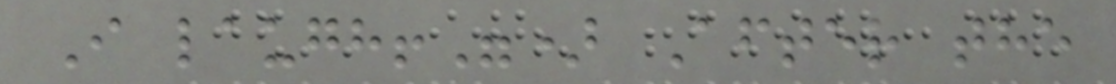I laugh!") After the
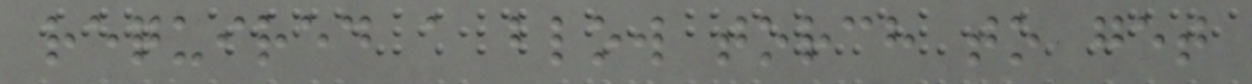required a blow torch to get
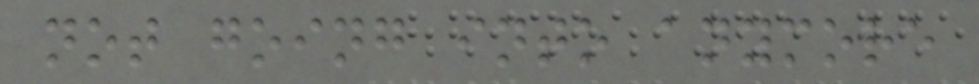not going into anymore
